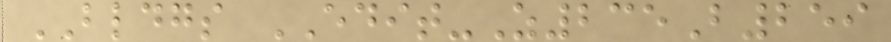BLDGS EDIT-Z235B259
